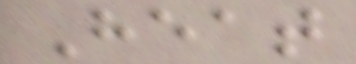Heat
